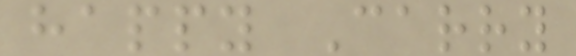happy Carry
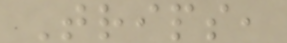Trips,
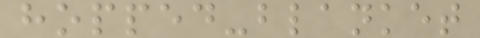hopped-blanket
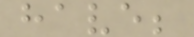have;
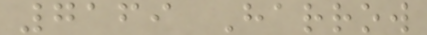7169 Harrow
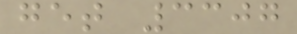get 3307
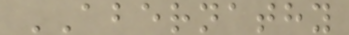ABERNATHY
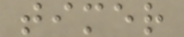timer
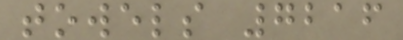towels 7216
